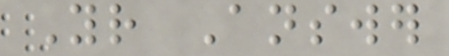Your Answer
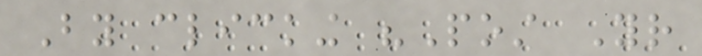By clicking "Post Your
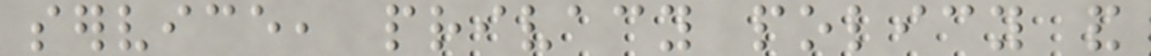service, privacy policy and
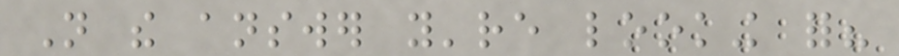Not the answer you're looking for?
